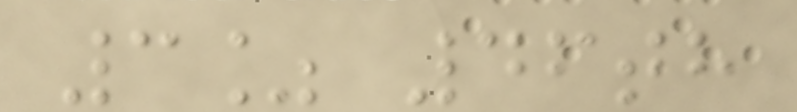3% 46th
